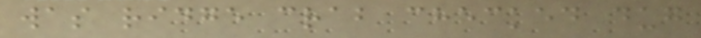was ridge crab checked dug
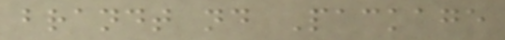brandt nd Package
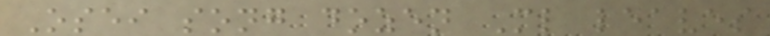Osei song dozen Ml leaves
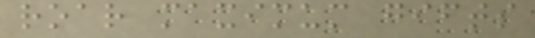roar maximum gifts
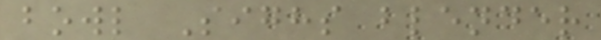bowl Sighs blender
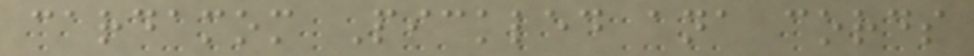cardamom Pickled ana cords
